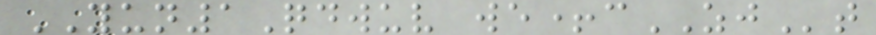YUN1Qdwuv we+cZJt
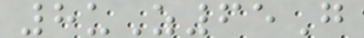8uZ65G
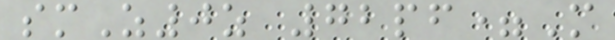smZ0z 72pf=M
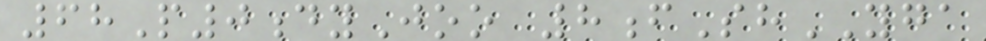68P0dyJoo 8fShYGA
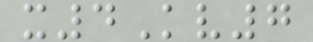x4Kv7
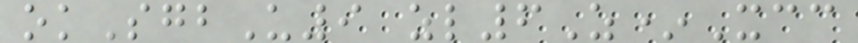okSgbU9 zl6Z*Xcc
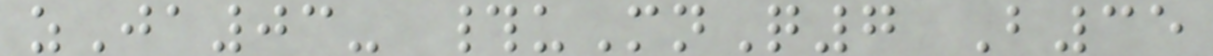zJa03- #uMnQ7 B35
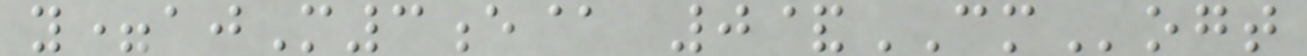y=ajM3e@ 0&CMogt
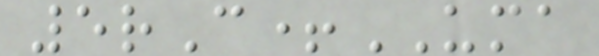5rC+UMA
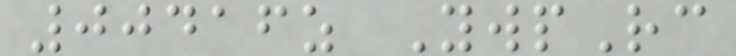00416z YwpRc
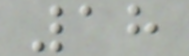18
